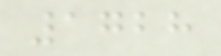1728
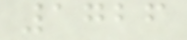1726
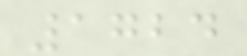1724
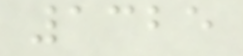1325
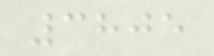3805
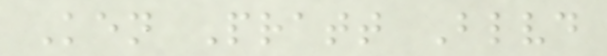Ken Pratt Blvd
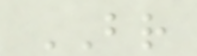BR
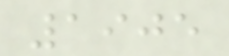1905
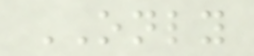ONLY
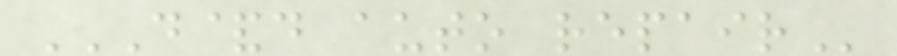D&D AUTO REPAIR
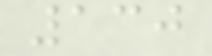130
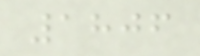1806
